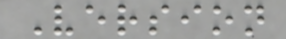Version
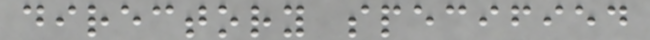directory specified
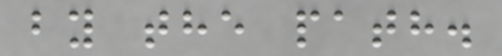by the path.
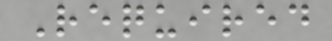Required
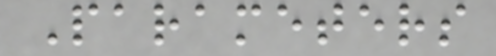Parameters
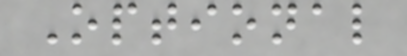Optional
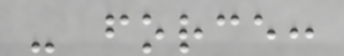- force:
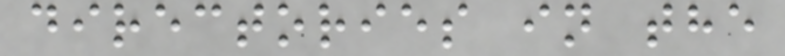directories in the
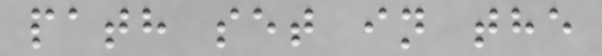path set in the
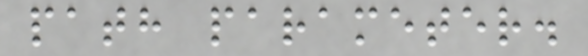path parameter.
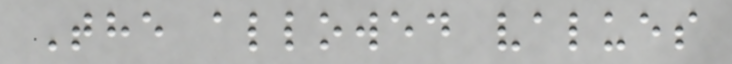The allowed values
